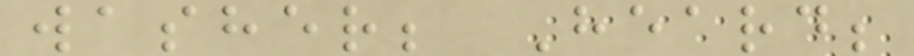washer; Heard;
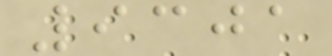9301
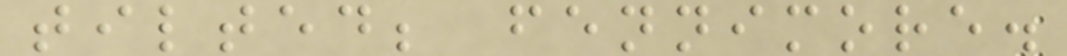tilted; fennimore.
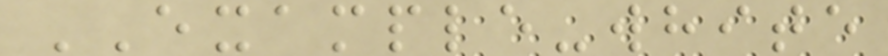EXAMPLE-white
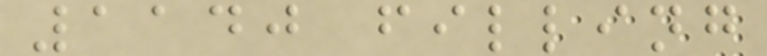1140 filling
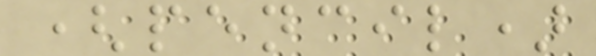(pencil)
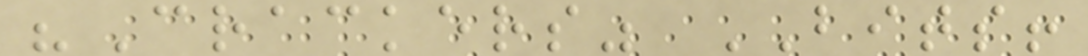"Crackers" BITS!
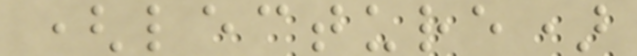(lecture)
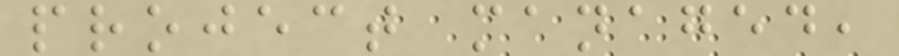project managed,
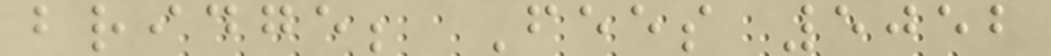bridge; Fees 5052
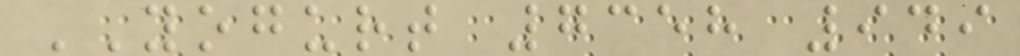YOGURT 7358 949
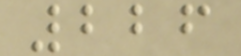226
